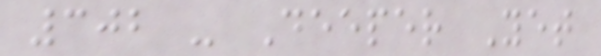302 - Deeper Yet
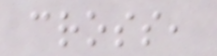cross,
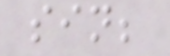sin;
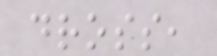dross,
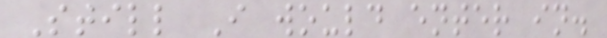Still I would enter in.
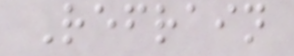Refrain
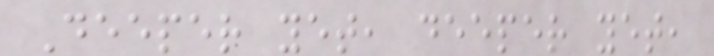Deeper yet, deeper yet,
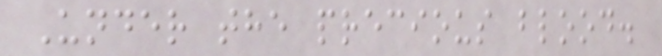Under the precious blood.
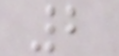2
